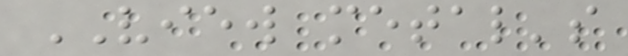VIEW metal's
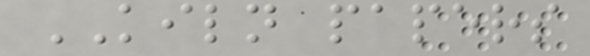KILN papers
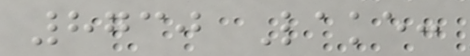8730 Lake:
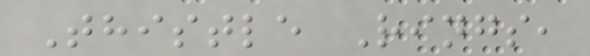Thistle Rings,
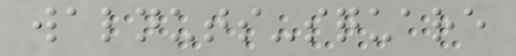walnuts-square
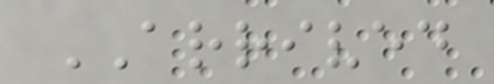ARRIVED
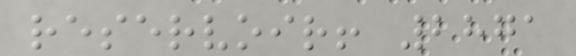reservoir! 2871
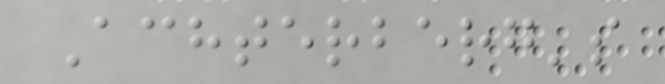Achterberg's
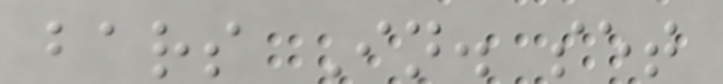bars In. set
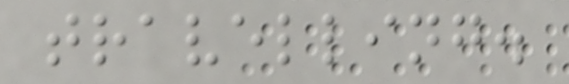travelling.
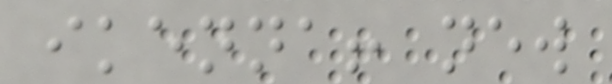ikenna! new
